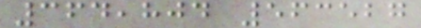364,804 563527
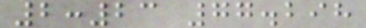2:23 77.298
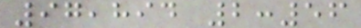97,894 2:56
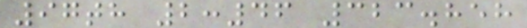97th 2:46 323.858
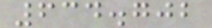634.702
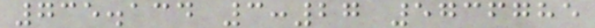735.134 3:27 5736785
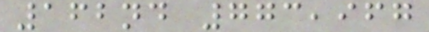162nd 773,967
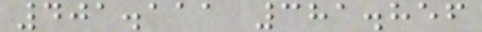401.111 381.856
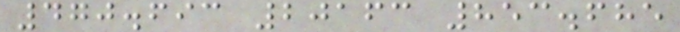470.693 20163 853.685
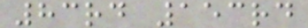83rd 153rd
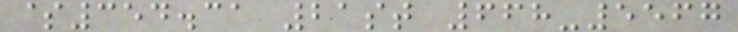$354.31 21st 668-5567
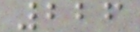226
